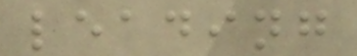leading
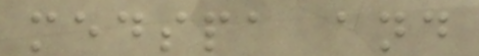medspa and
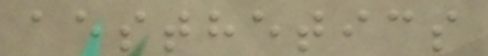aesthetics
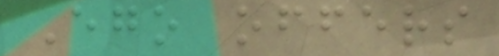Ego offers
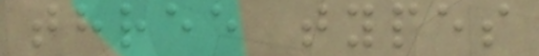three types
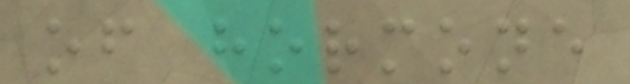of hormone
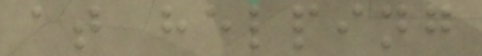at helping
